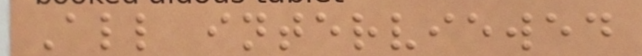All interviewed
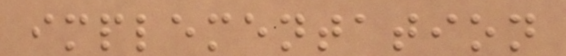implementation
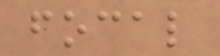focal
